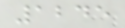1245
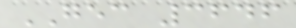GEC 3646
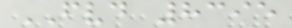FVD 8395
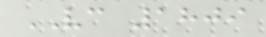VC 1809
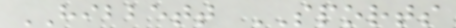HIBBETT SPORTS
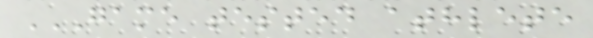GAME TESTED ATHLETE
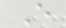E
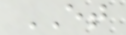ET
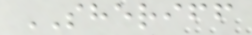SHERIFF
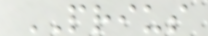PRIUS
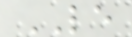LE
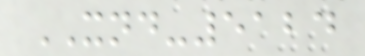XND-5124
